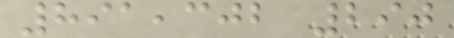891,302 290
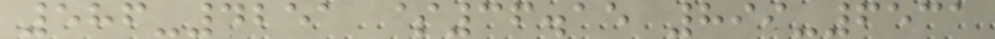586-4251 $36.15 899-6531
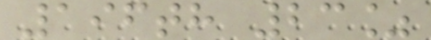196th 23%
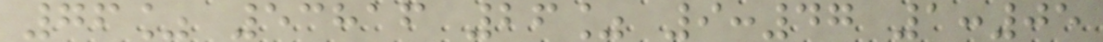76% 53816 26% 9:47 1:05
